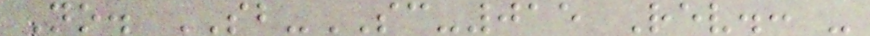No. SB-SC-015 Rev.: -
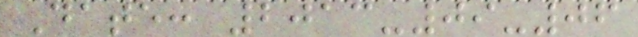Date: 2013-09-06
